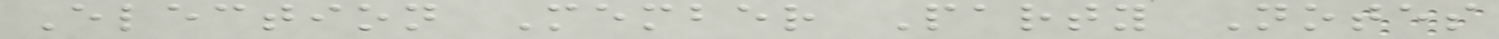Election Member Party Notes
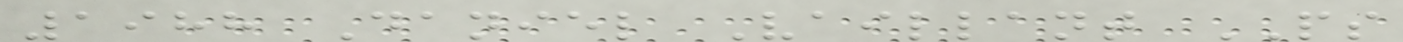1988 Daniel Vaillant PS
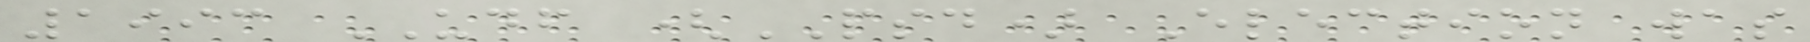1993 UDF (PSD) Election was
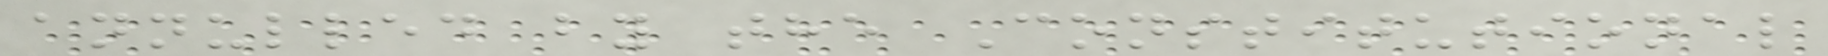annulled by the Constitutional
